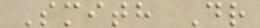Smith Dr
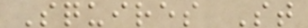Squires St
